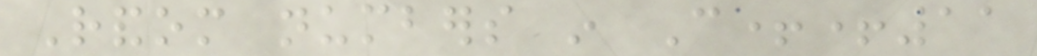Random numbers in C++11
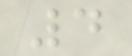4
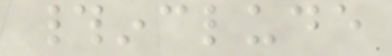#include
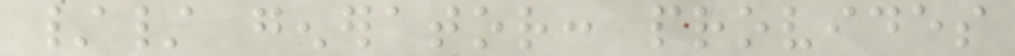// generator: provides
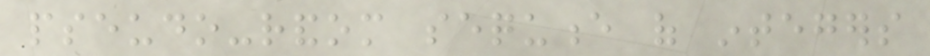pseudo-random sequence of integers
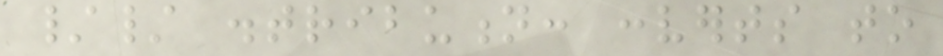// distribution: converts to
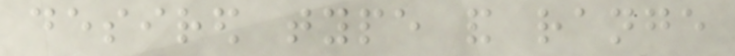desired type and range
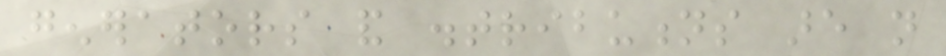generators and distributions are not
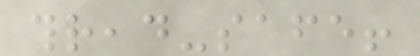thread-safe!
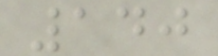140
